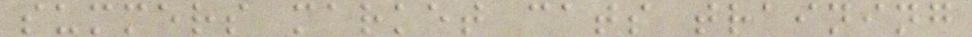summers market cats training
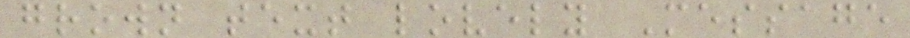grown text lovely Message
